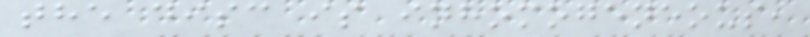the disc is inhomogeneous,
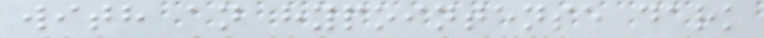with an hypointense dark
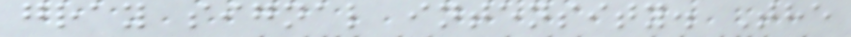gray signal intensity. The
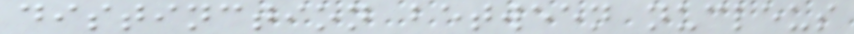distinction between nucleus
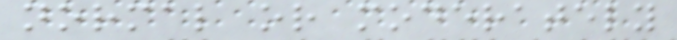normal or moderately
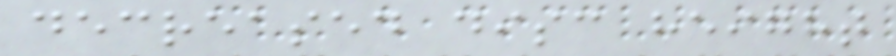decreased disc height
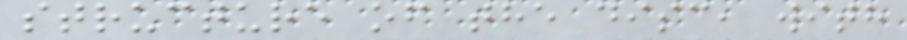structure of the disc, with
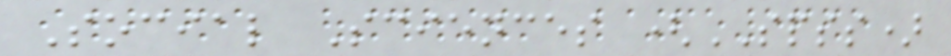Social Sciences (SPSS)
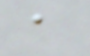a
